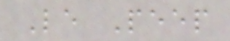Le Peep
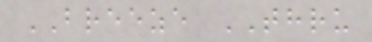BREEZE THRU
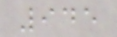945
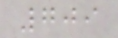709
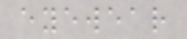eyewear
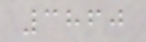3860
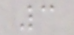3
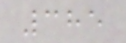385
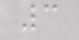3
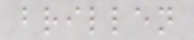brillen
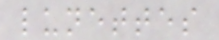lunettes
